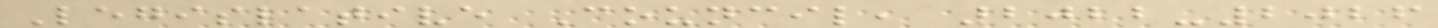Legislative Council, 2022-2026
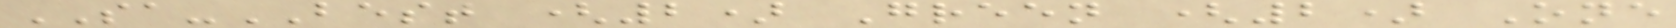SA-BEST (2) Green (2) One
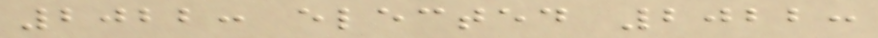2022: elected 2022:
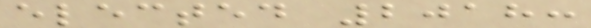elected 2018:
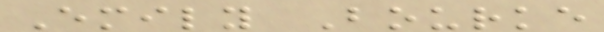Emily Bourke
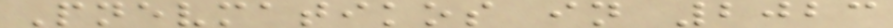Pnevmatikos in 2023
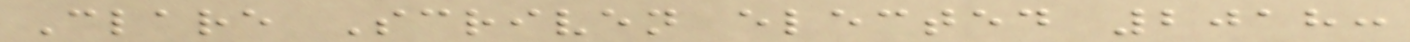Clare Scriven elected 2018:
